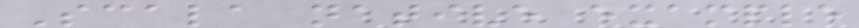Scala native example
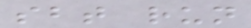sbt run
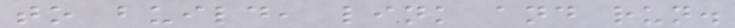to build, link and run.
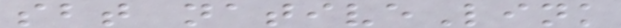sbt nativeLink
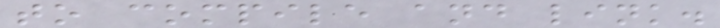to compile and link.
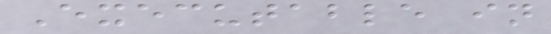Executable in
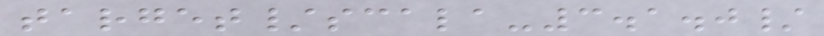target/scala-3.1.0/
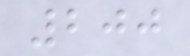200
